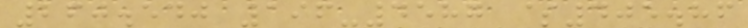260.540 196-4587 $405.86
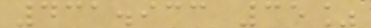431.933 35%
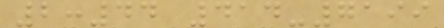2:44 414-7199
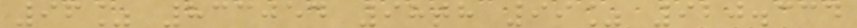96% 833054 98th 99% 920.334
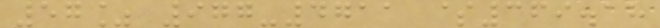57% 977-4711 $369.18
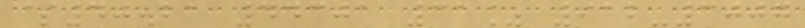$40.21 44301 31% 912-3007
